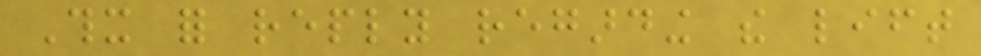Thx for reply regarding the lift
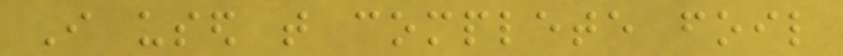I used that complete foil
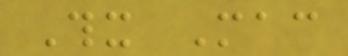Thx Mac
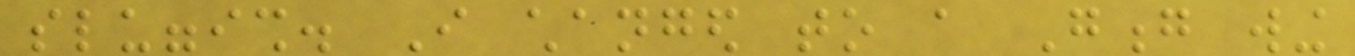sluggish. I changed to a Gong wing
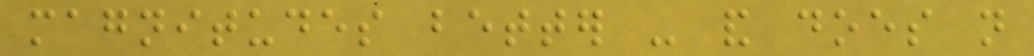magnitudes better - and does not
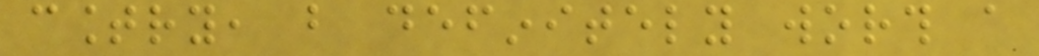country, but definitely worth a
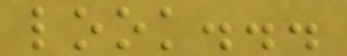look...
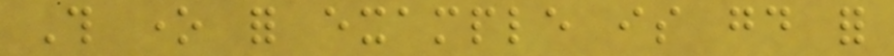This one for example is good for
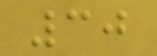30
